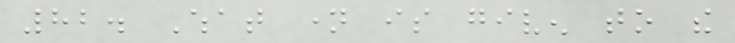82. What name is given to the
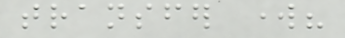transfer work?
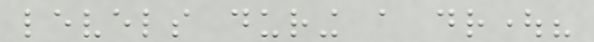levels during a drought?
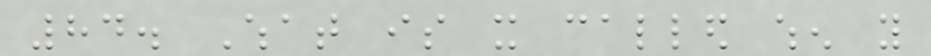84. What is it called when you
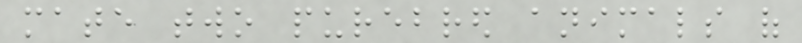mate two purebred animals of
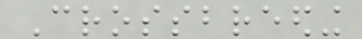Crossbreeding
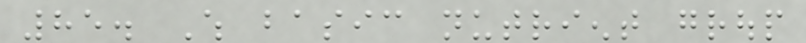85. Which basic nutrient group
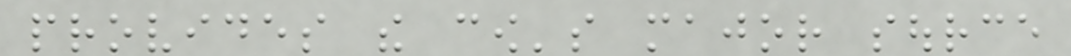provides the cow's major source
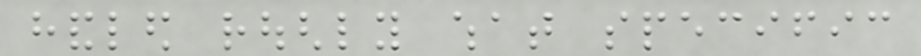handled roughly what specific
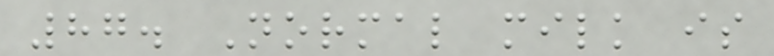87. Normal milk is
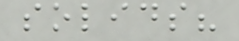solids?
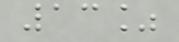13%
